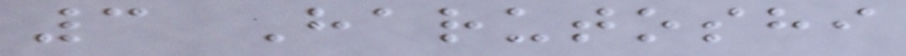3 Harutoshi
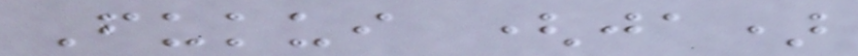Fukui (ja)
